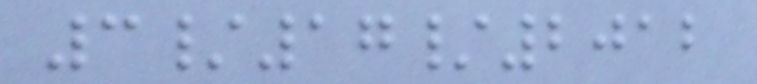3/17/2012
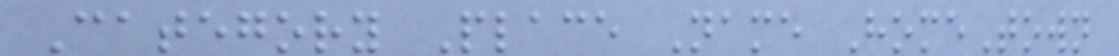Category Place Name HomeTown
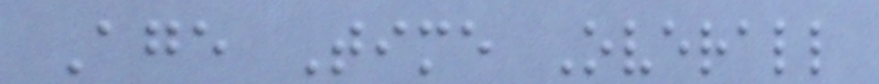Age Time Overall
